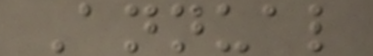Annual
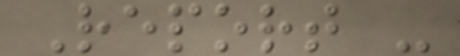Report -
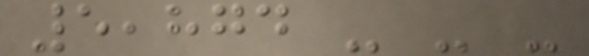5,874 - - -
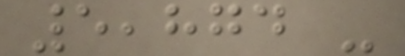5,874 -
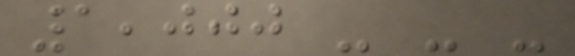1,000 - - -
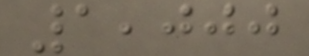1,000
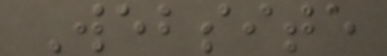Website
